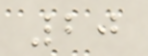20
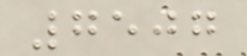7507
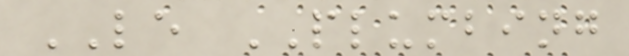LE PLUMBING
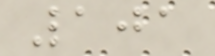101
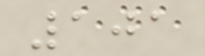101
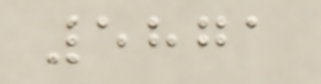5871
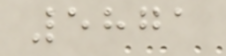5871
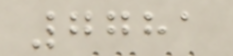7781
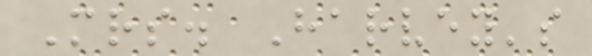Mrs. Harvey's
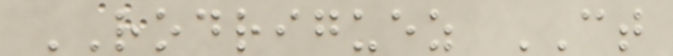RODRIGUEZ CT
